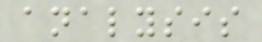analysis
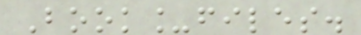Book_files.
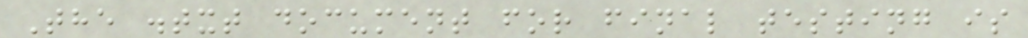The .txt document for final testing is
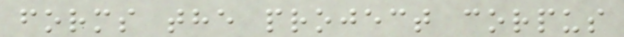forms the project corpus
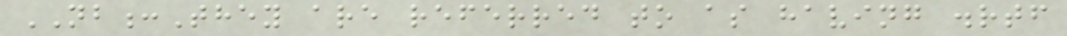NB:They are referred to as having .rtf
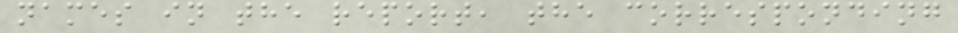names in the report, the corresponding
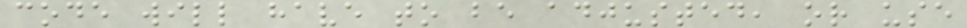code will have to be adjusted, or use
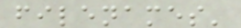filenames'
